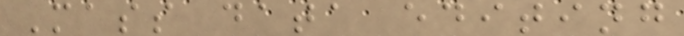Mass data editing
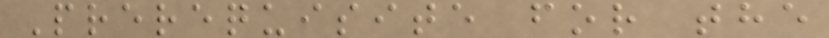Prerequisite for the
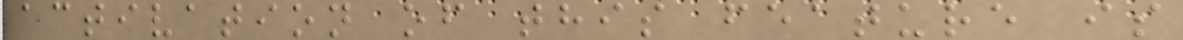activation of this feature is
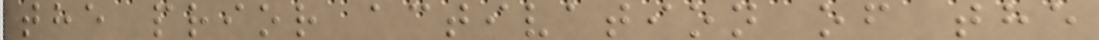the prior activation of the
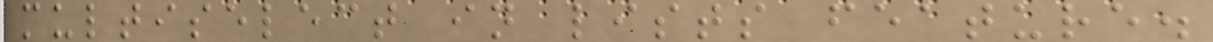multiselect in lists feature.
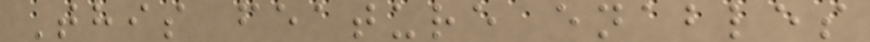This feature enables
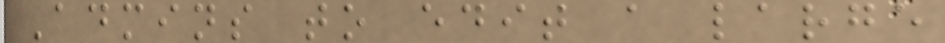Admins to edit a large
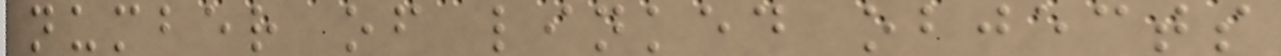number of linked objects
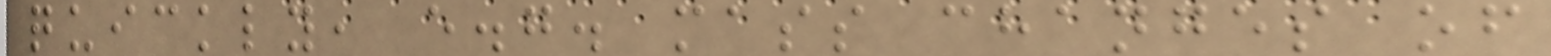quickly, e.g. mass changes of
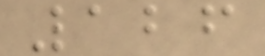126
